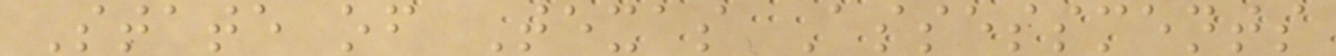State of Texas Assessments
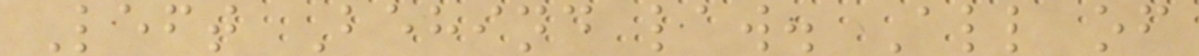Left Behind law. All of
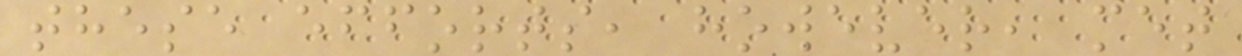these efforts, however, met
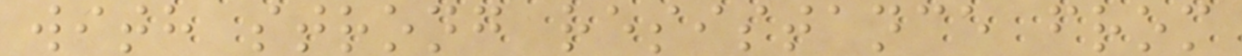with strong resistance from
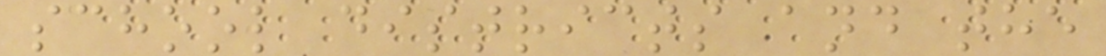school districts and the
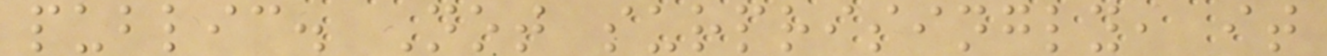public. Not surprisingly, it
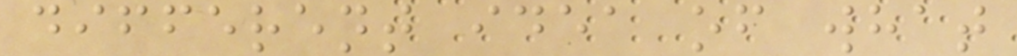different idea of what
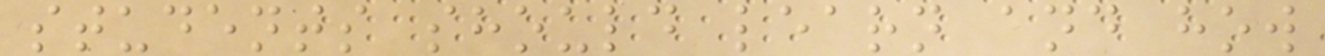students should learn and how
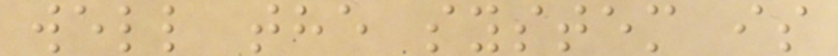well the system is
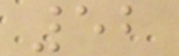52
